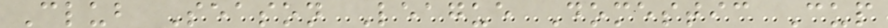Club Season League Domestic Cup
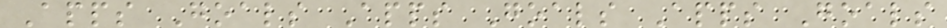Apps Goals Apps Goals Apps Goals
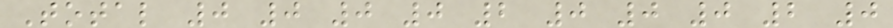Total 0 0 0 0 2 0 0 0 2 0
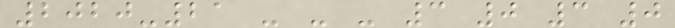2020-21 - - - 3 0 3 0
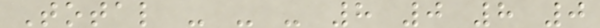Total - - - 8 0 8 0
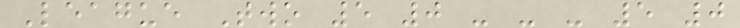League Two 5 0 - - - 5 0
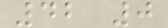42 0
